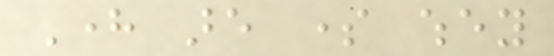Here are some whey
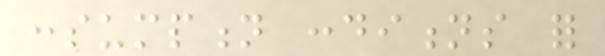consumption conditions for
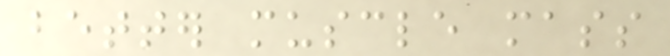better muscle mass
